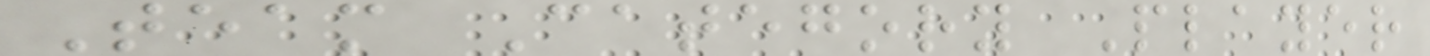Team Category Player
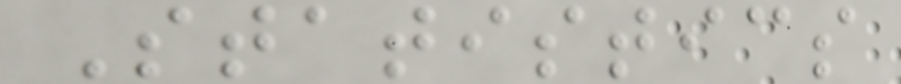Statistics
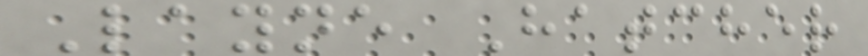Layne Hatcher
